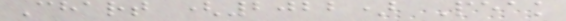Chart (2022) Peak
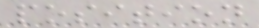position
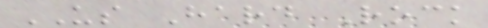US Hard Rock
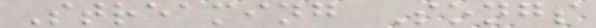Streaming Songs
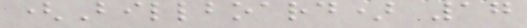(Billboard) 17
